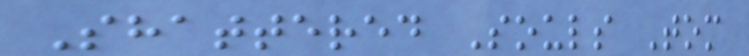Shattered Souls Tom
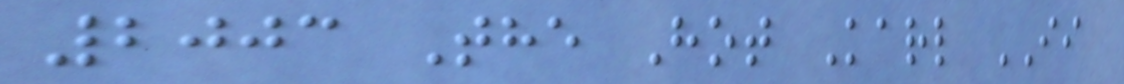2003 The Hot Karl II
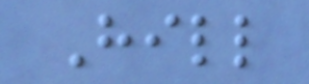Hill
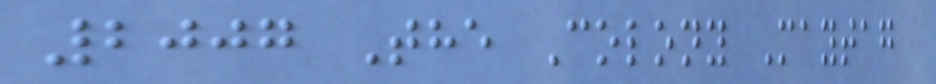2007 The Colony Maytag
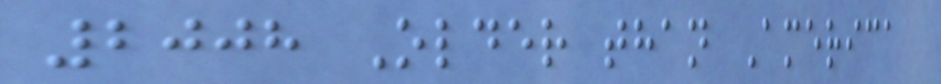2008 Older than America
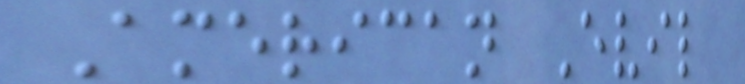American Evil
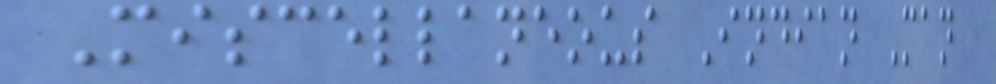Miscellaneous Indian Man
